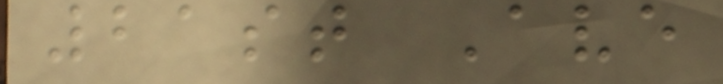21st Ave
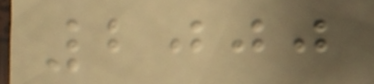2000
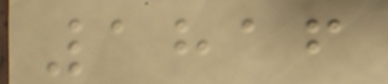1816
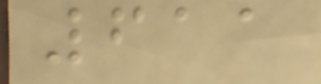611
